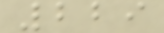229
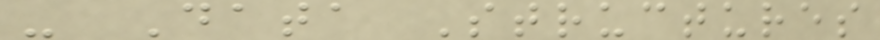- Data Structures
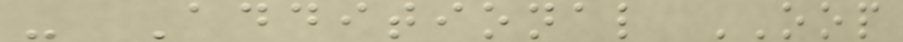- Additional OOP
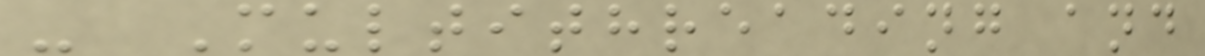- Multithreading and
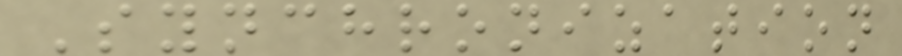Synchronization
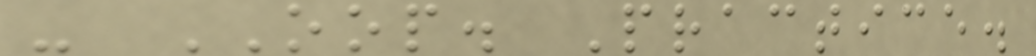- OOP. Practice.
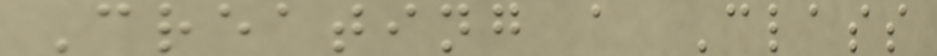Creating a Class
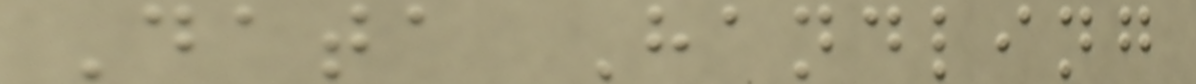Data Handling
